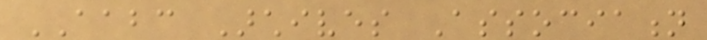AABC Archives Association
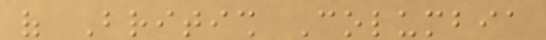of British Columbia
